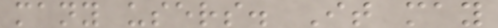many users. It may
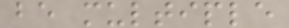be multiple
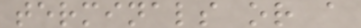terminals or a
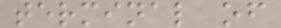terminal of
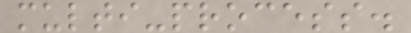multi-process.
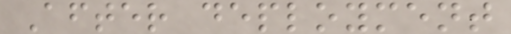After deployment
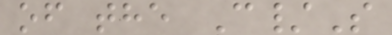of the C/S
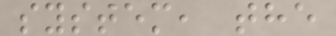system, the
